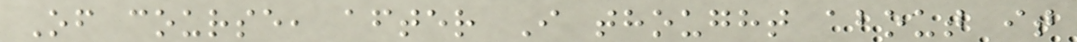Of course, after I thought about it
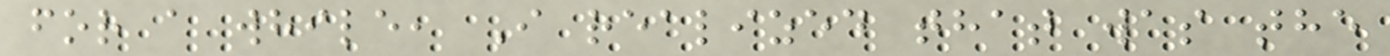for a while, I realized that was the
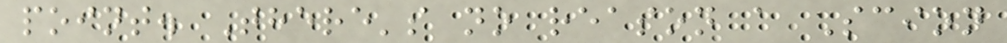point. There's no reason a Scion
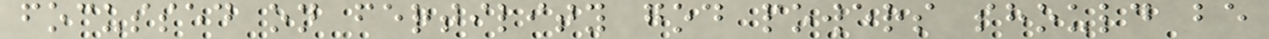focussed on fertility god powers should be
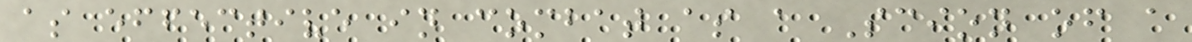as effective in combat as a Scion of a
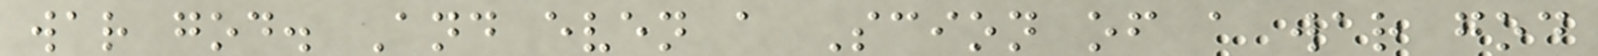war god. And even a Scion of a war god
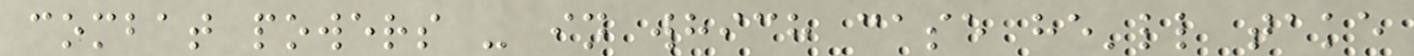combat powers - in which case he'll take
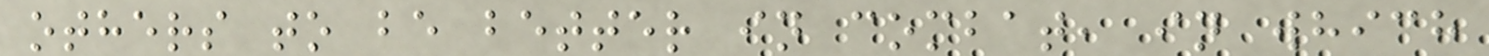others to be better in combat, in which
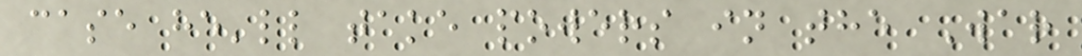case he'll take powers in the War
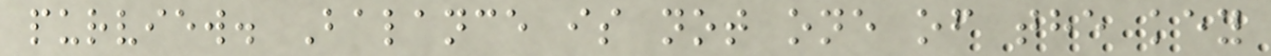purview. Balance is not one of the key
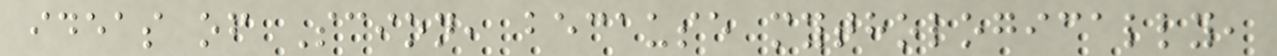ideas of Scion, because mythologically,
